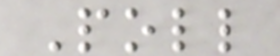Poll
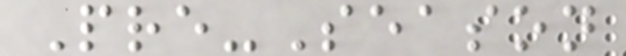Pre-Season
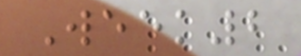Week2
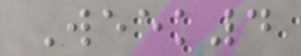Week4
